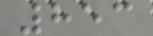853
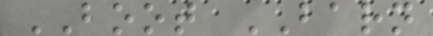BOOT BARN
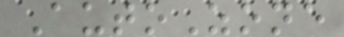AutoZone
